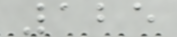125
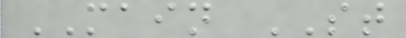MAIN ST
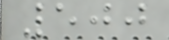500
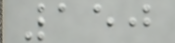150
